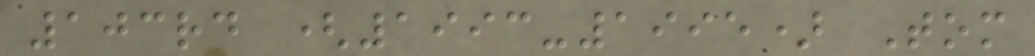103rd (1993-1995) Tom
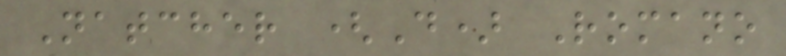Natcher (D) Romano
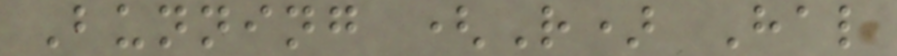Bunning (R) Hal
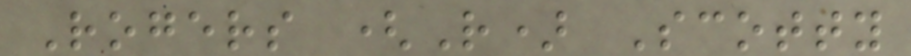Rogers (R) Scotty
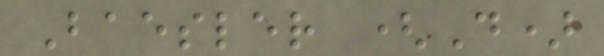Baesler (D)
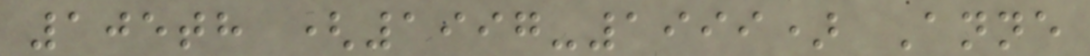105th (1997-1999) Anne
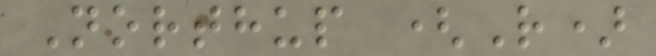Northup (R)
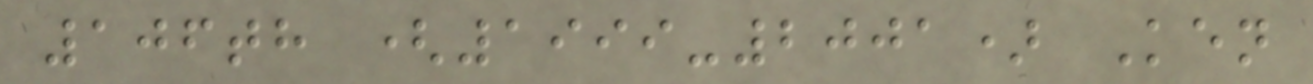106th (1999-2001) Ken
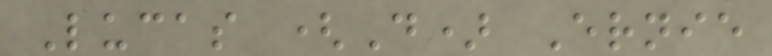Lucas (D) Ernie
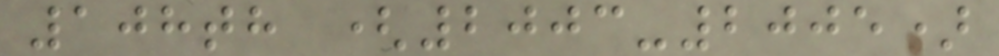108th (2003-2005)
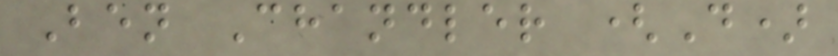Ben Chandler (D)
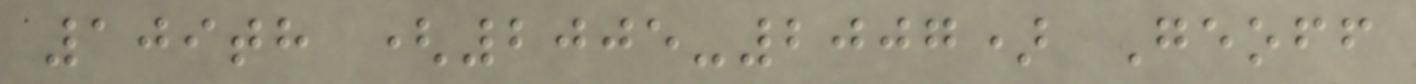109th (2005-2007) Geoff
